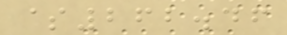$262.46
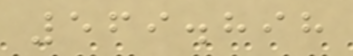569.898
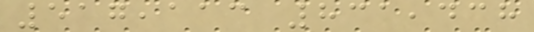517,113 831,438
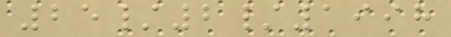25/2/1998
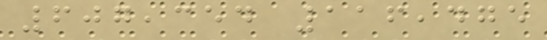607,354 116,475
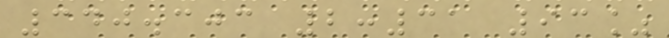340.303 2:31 93%
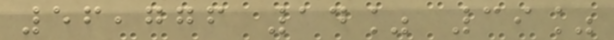56,776 14% 39%
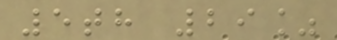5th 29%
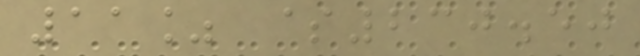11% $230.50
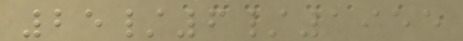25/6/1955
